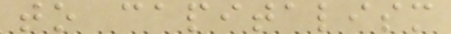to capitalism
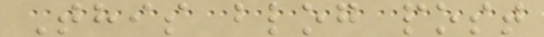This blog post
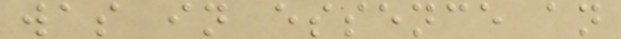was in essence an
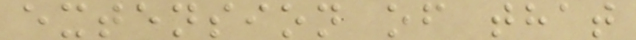extension of that
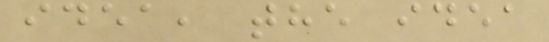idea, the idea
